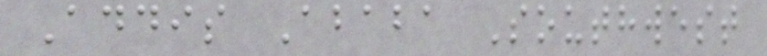Addis Ababa Southwest
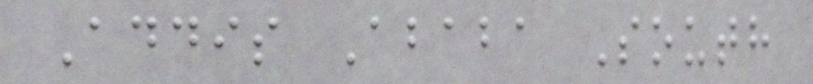Addis Ababa South
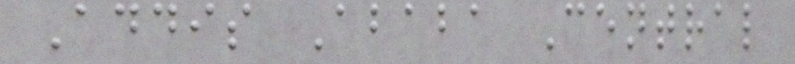Addis Ababa Central
